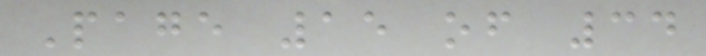Page 15 of 34
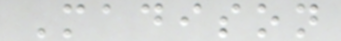Madison
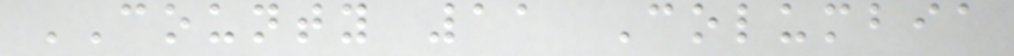COUNTY 11 Columbia
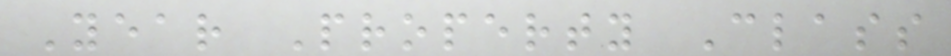Year Property Class
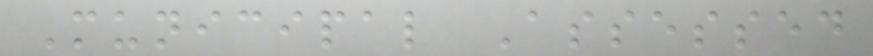Municipal Assessed
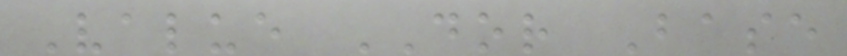Value DOR Base
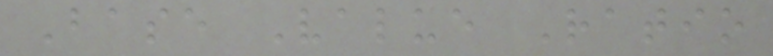Base Value Ratio
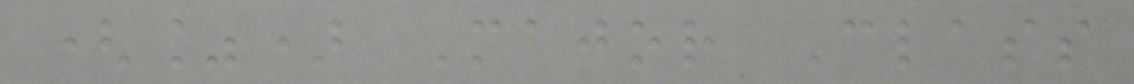(%) Major Class
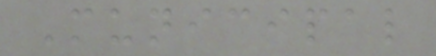Municipal
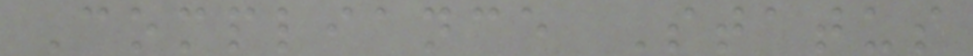Compliance Status
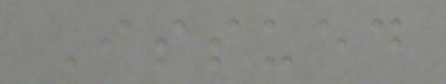Issued
